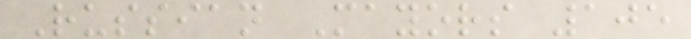Russian Mayors 105
